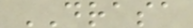DRASA
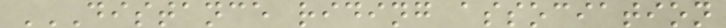DISTANCE RIDING ASSOCIATION
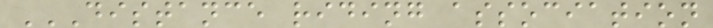DISTANCE RIDING ASSOCIATION
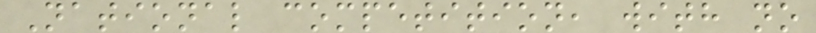National competition, with no
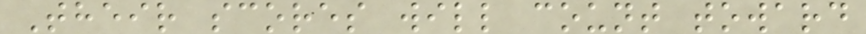Their scores will count toward
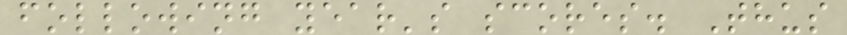following year's scores. Thus
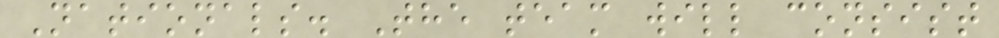Nationals. The team will consist
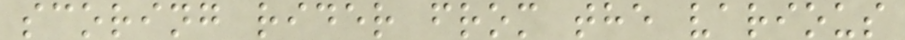scoring rider from the various
